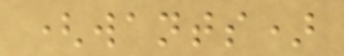(wants)
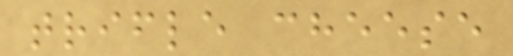trifle cheese
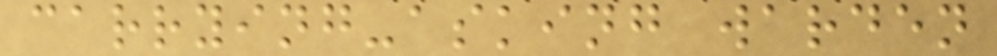carrying-asking warden
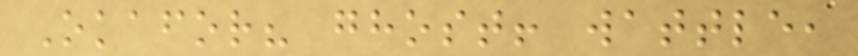Okafor? ghost! wattle,
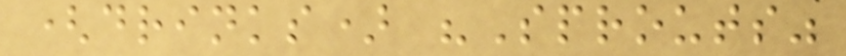(drinks) "Sprouts"
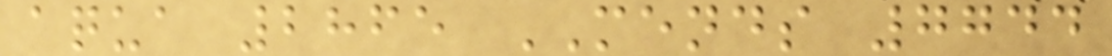aqua 2865 MENDS 7744
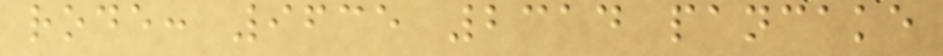rode: 9635 2314 pancake
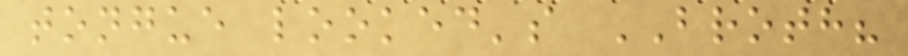tongue looked's BROTH?
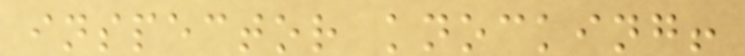inspector knocking!
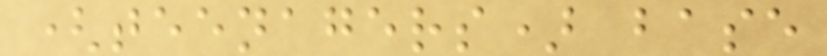(teenagers) base
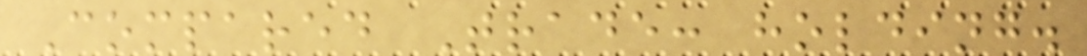Compared Trade: holding.
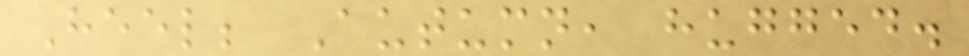Heel; Autumn, hugged.
